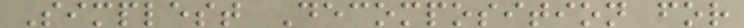Simplest Decomposition for
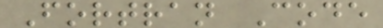Fortran Code
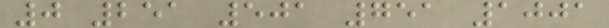0 251 501 751 1001
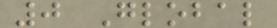0 Global
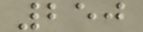250
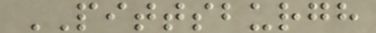PITTSBURGH
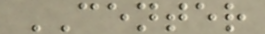CENTER
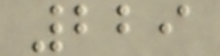229
